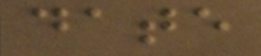date
